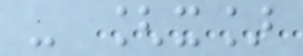- [x]
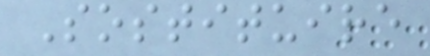Sostituire
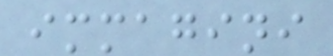immagini
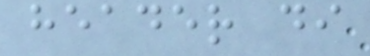header di
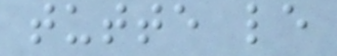tutte le
